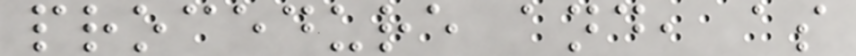procedure and, as
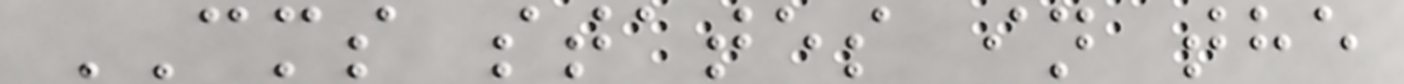CMS states in the
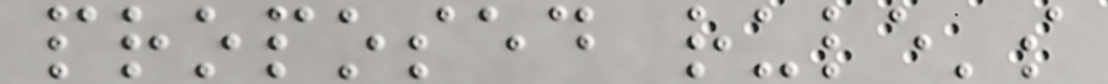proposed rule's
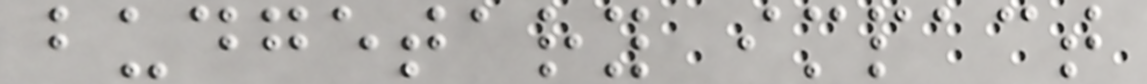budgetary impact
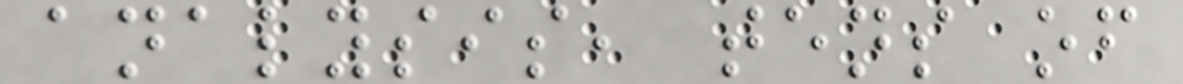analysis, tens of
